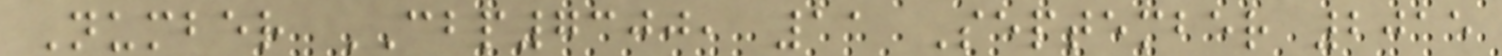Number CBP7300, 11 September 2015
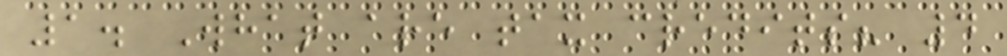1. What are tax credits? 4
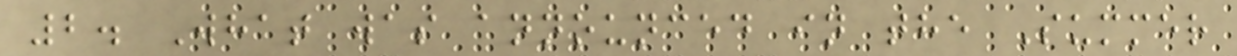2. What was announced in the Summer
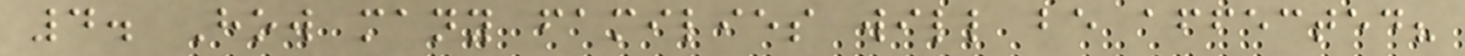4. How many families will be affected?
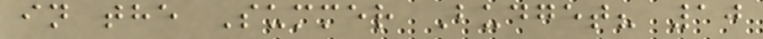in the Summer Budget? 10
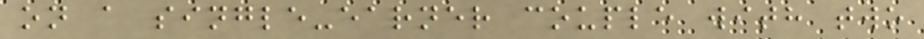on a single-earner couple with two
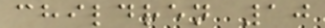children 10
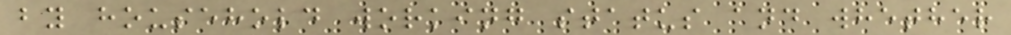by household working status and whether
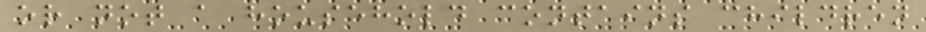or not a household contains children
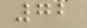72
